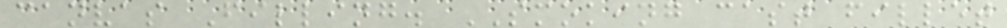canvas Filling. SMOKING cast fillet
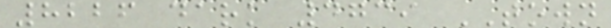8226 dark 4739 TOWN
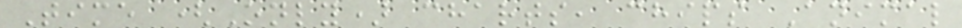Time (Only) charts, chips Animal
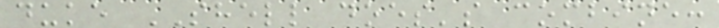duke SHELL does's combine:
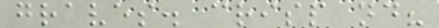graves. crisp nd?
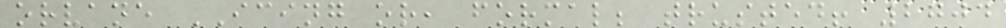orvane ICING or, formal; trusted! 2704
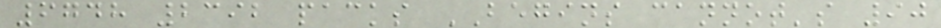6748 2392 packs BEGINS cannot's 90
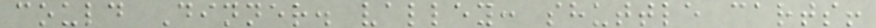could Dinner. valley: shuttle carts!
